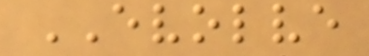EVOLVE
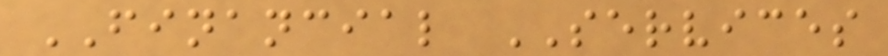FINANCIAL SERVICES
